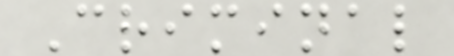Criminal
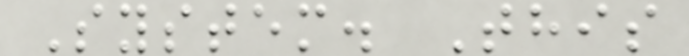System. This
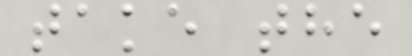take the
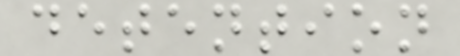detention
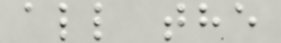all the
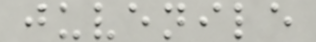juvenile
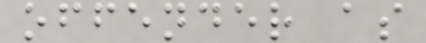offender as
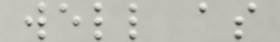well as
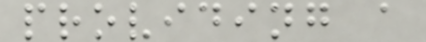providing a
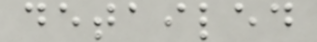detailed
